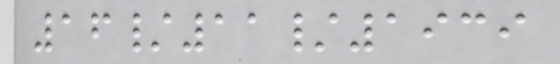16/11/1939
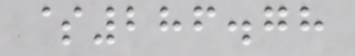$286.78
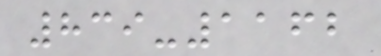839-1162
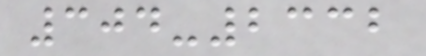304-2332
